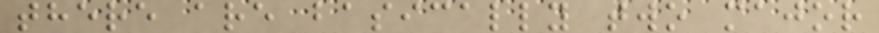there are basically two major
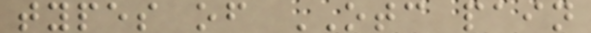types of OTC pain
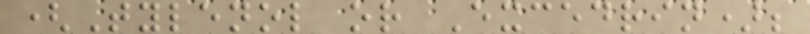(Tylenol or Excedrin);
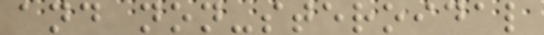and non-steroidal
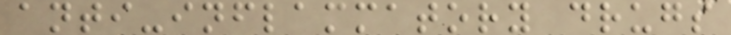anti-inflammatory drugs
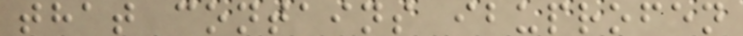that contains ibuprofen
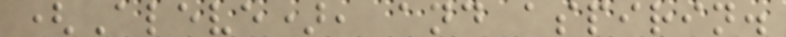(Aleve), and aspirin.
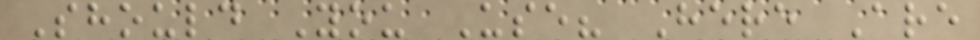Should You Use? Here Are
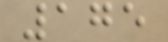175
